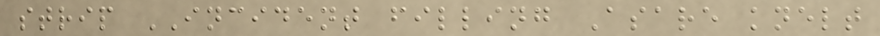strip INCIDENT filling Asare knelt
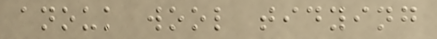anouk wool tidying
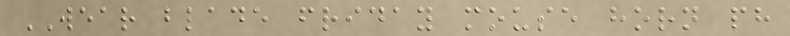WEAR blade friday mouse horn ph
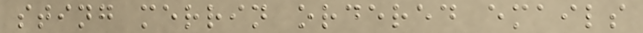sting merrin ordered emails
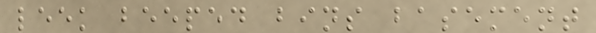leek beeped bins basement
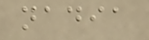nadia
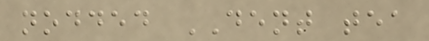nodded DENT tea
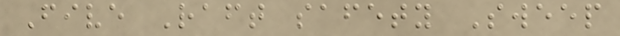Five Raft safety Sweep
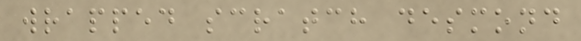wrapped scratch desmond
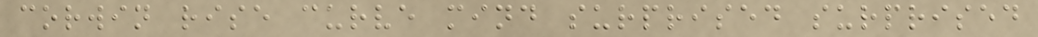corwin rise curve mind surprised surprised
